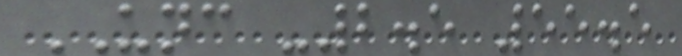UNC -2.5 55.5
